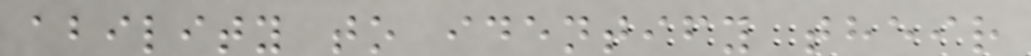ability to identify their
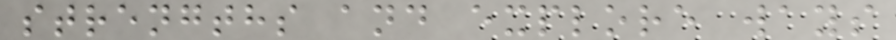strengths and explore ways
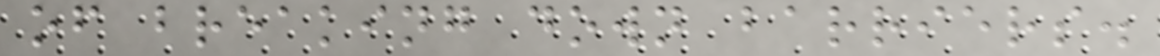of breaking down barriers.
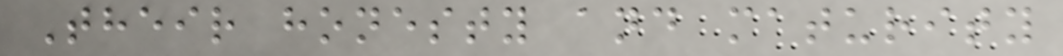Their honesty and maturity
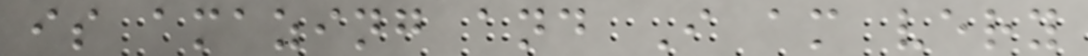is amazing and I am very
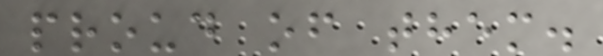proud of them.
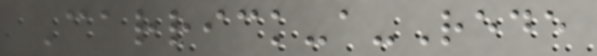Carrick-a-Rede
